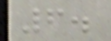6.
